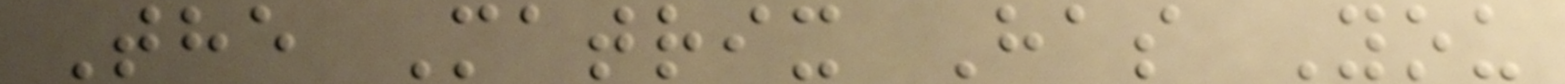The Matrix Has You
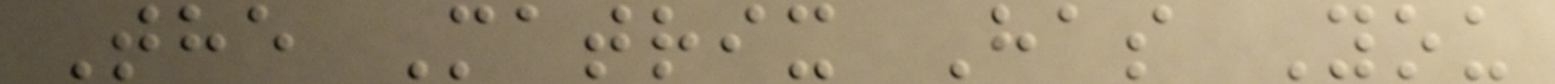The Matrix Has You
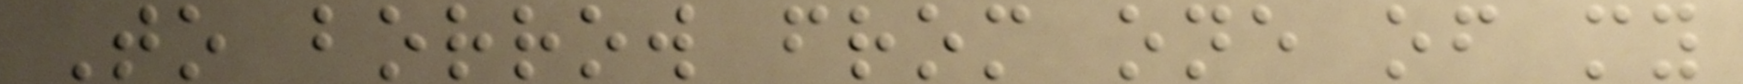To borrow from one of my
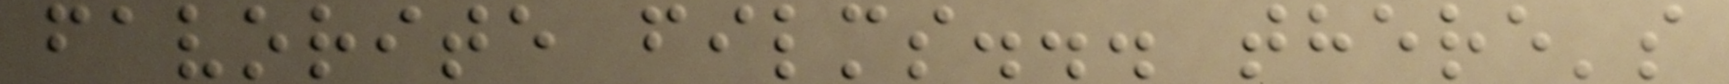favorite films... there's
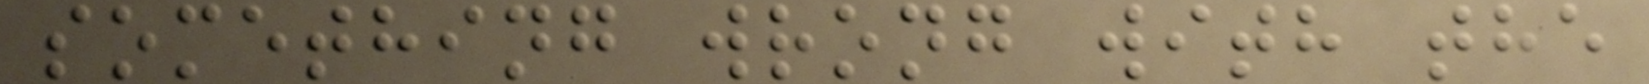something wrong with the
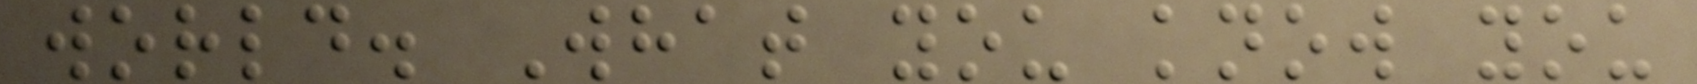world. What you know you
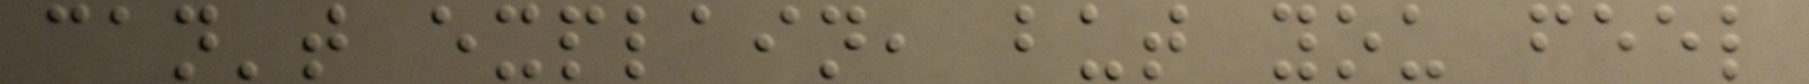can't explain, but you feel
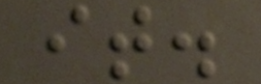it.
